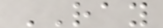RAY
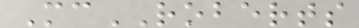McROBERTS
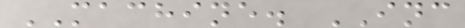MACHINE. INC
